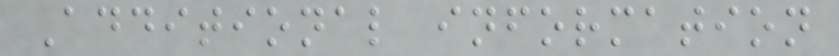Additional information
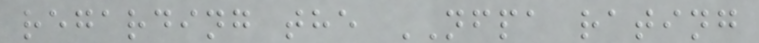regarding the NFPA rating
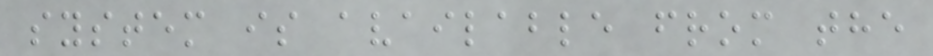system is available from the
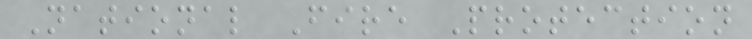National Fire Protection
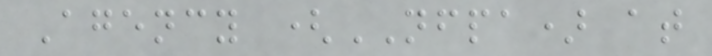Agency (NFPA) at
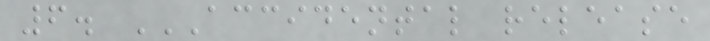6. ACCIDENTAL RELEASE
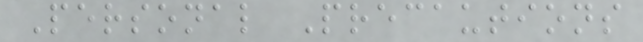Personal Precautions
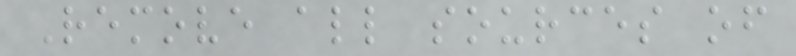Remove all sources of
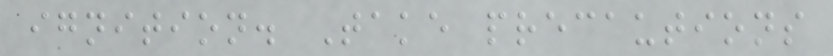ignition. Take precautions
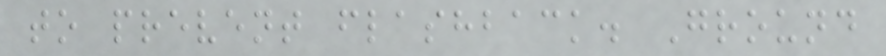to prevent flashback. Ground
